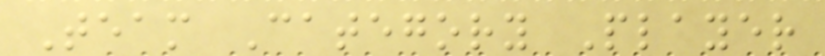Team Category Player
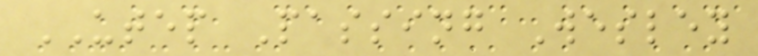UTEP Passing Wesley
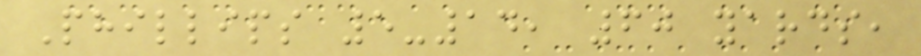Phillips 5-14, 60 yards,
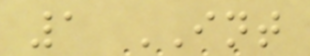1 INT
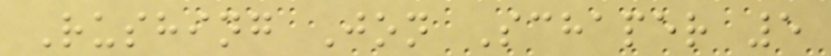Rushing Jon Schaper 5
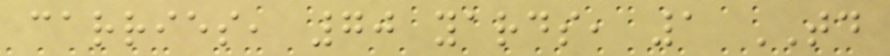carries, 70 yards, 1 TD
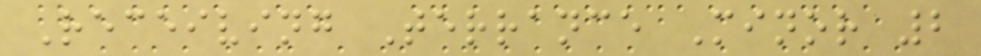Receiving Terrance Minor 2
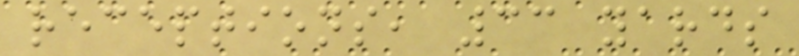receptions, 33 yards
